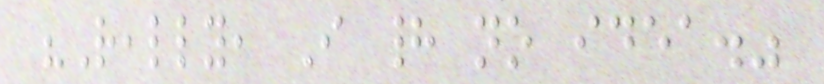"Really, I had no idea."
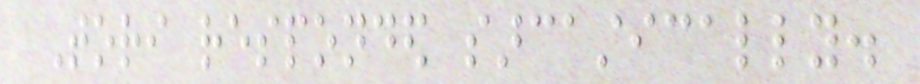Tori responded sarcastically.
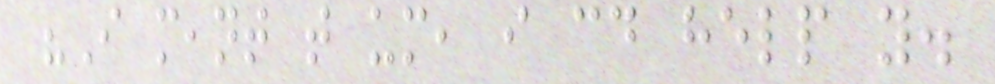"I meant that um, i could help you.
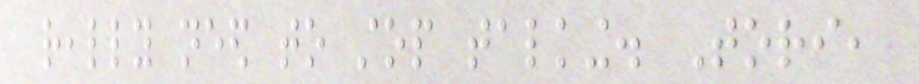really need to stop talking. Tori,
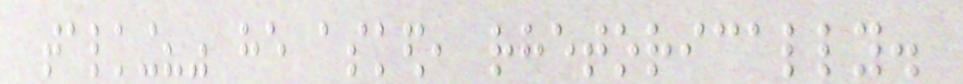talking?" he asked, rhetorically.
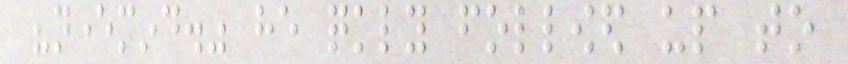"nevermind." he quickly followed up to
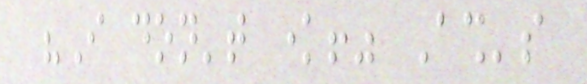"I don't know!" Ash's
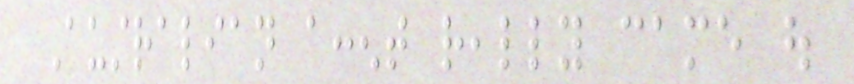Australian accent really came out
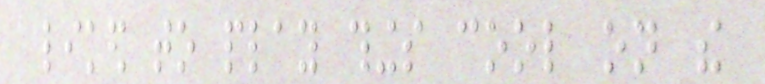liked to play things cool on the
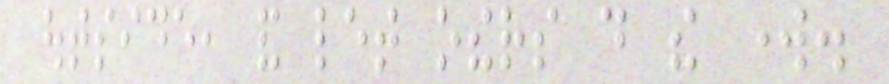outside, and let others do the work.
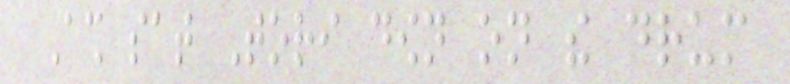Ash sat Tori down on the drum
